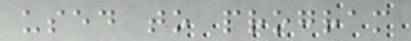used to program
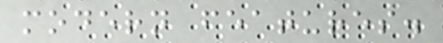modern features.
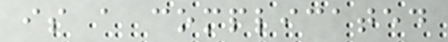is a complicated
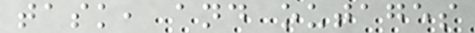task, and outages
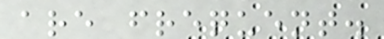are frequent.
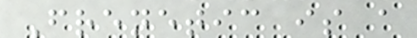Frenetic is a
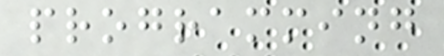programming
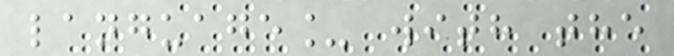language_ with the
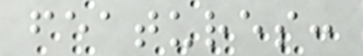features:
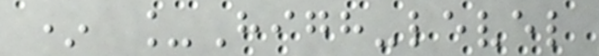* _High-level
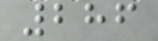286
